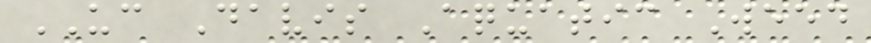UC Davis Aquatic Weed
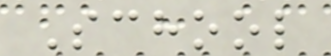School
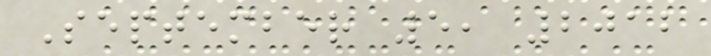September 5, 2012
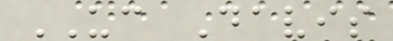UC Davis
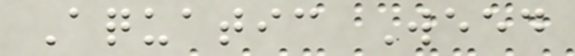Aquatic Weed
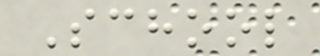School
